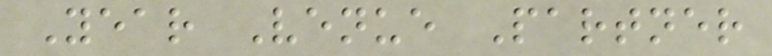Year Venue Partner
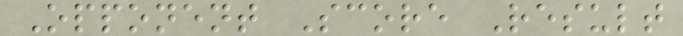Opponent Score Result
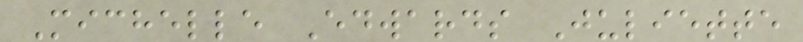Michelle Edwards Juliette
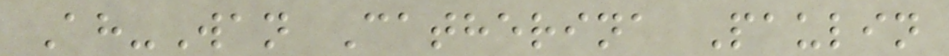Ah-Wan Catherina Paulin
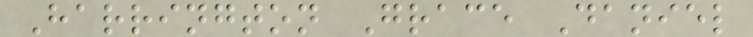Harrington Grace Daniel
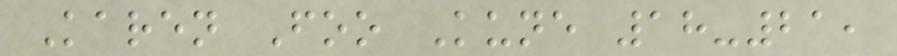Karen Foo Kune 18-21,
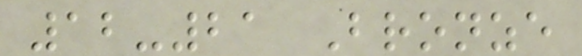12-21 Bronze
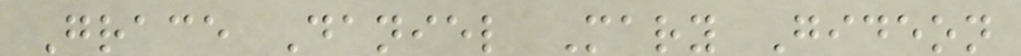Grace Daniel Mary Gideon
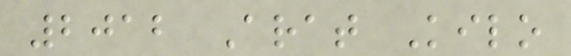2012 Arat Kilo
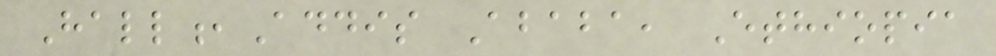Hall,Addis Ababa, Ethiopia
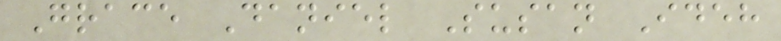Grace Daniel Susan Ideh
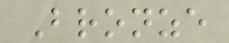Bronze
